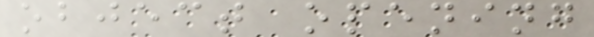object opening
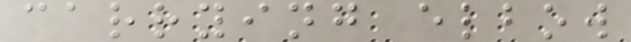carrying elbow
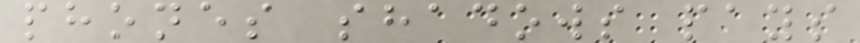phones shadows pays
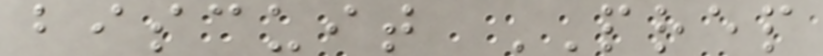biscuit PREP
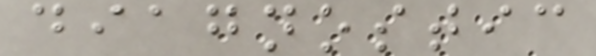diagnostic
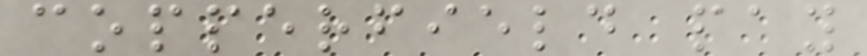copperfield pay
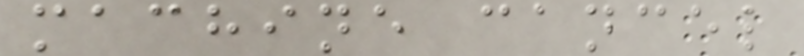machine cancel
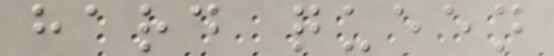hard queen
